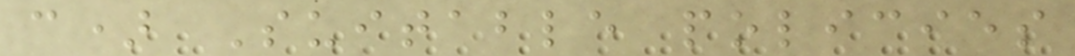c) Suitable policies
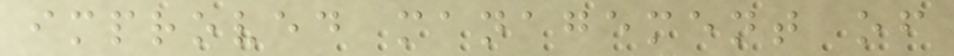improved management of
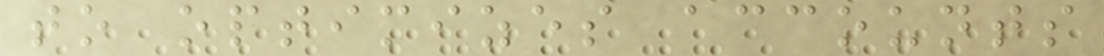to optimizes accounts
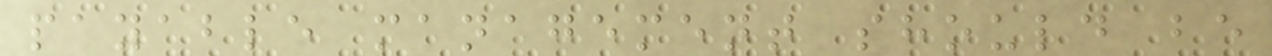payable management should be
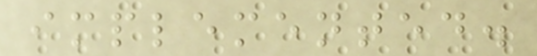implemented.
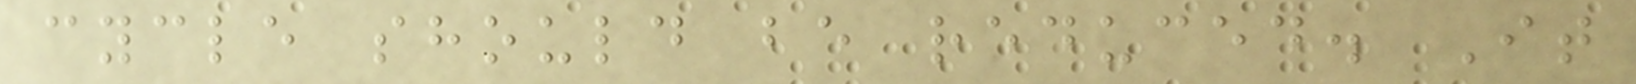cycle should be reduced. It
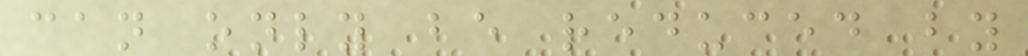can only be reduced by
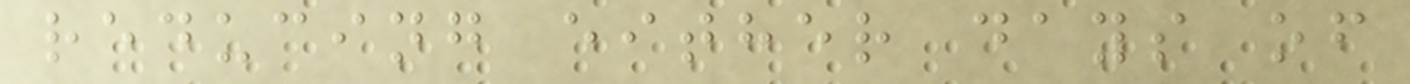reducing either days of
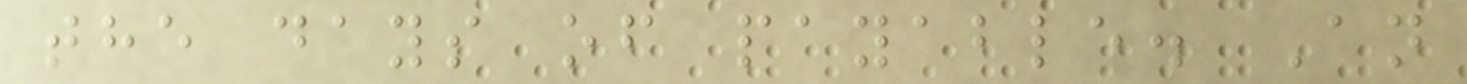the days of payable. An
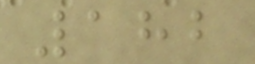182
